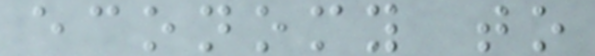economy to
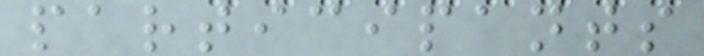participants
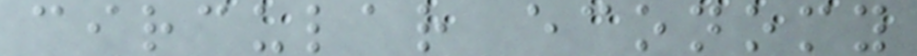circular economy
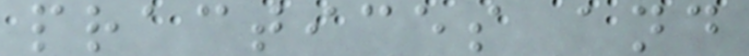practices and
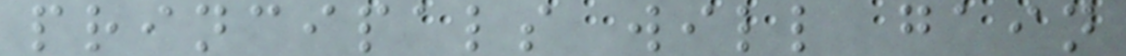principals will gain
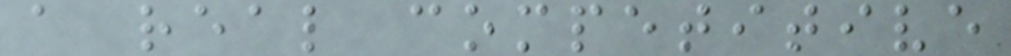a real competitive
